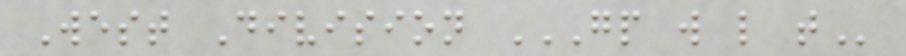West Division GP W L T
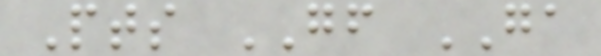Pts GF GA
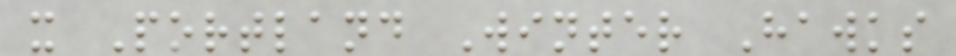x Portland Winter Hawks
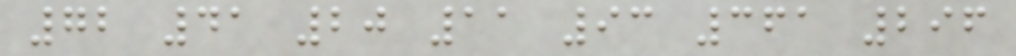72 41 20 11 93 361 296
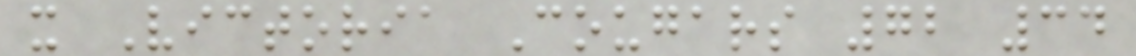x Victoria Cougars 72 34
